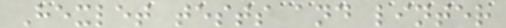Hexlet tests and linter
